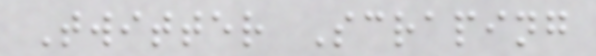Twitter Scraping
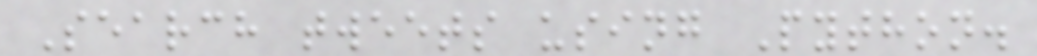Search tweets using Python.
